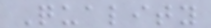Quality
